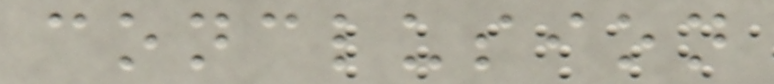conclusion
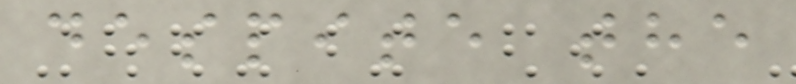despite the
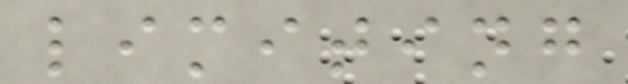limiting
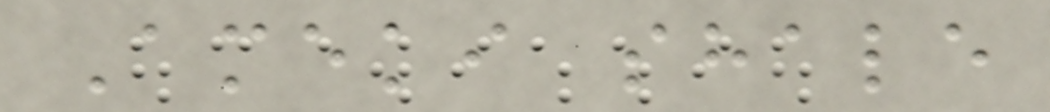Ameki shale
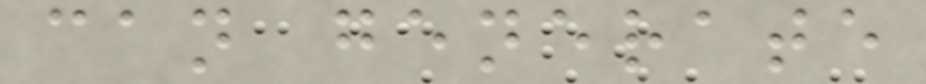can generate
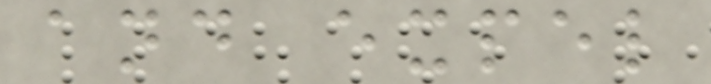and expel
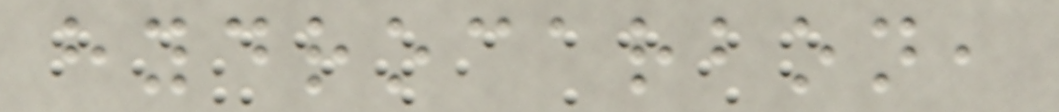hydrocarbon,
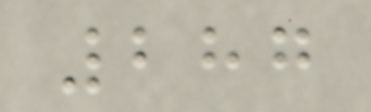287
